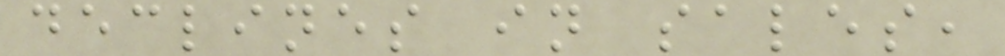declines in sales,
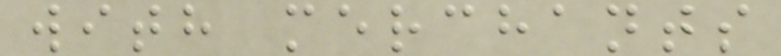with merchants
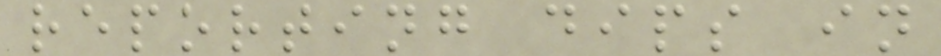reporting dips in
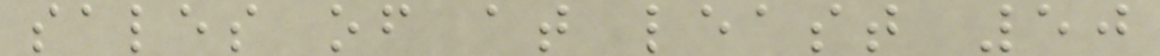sales of at least 50
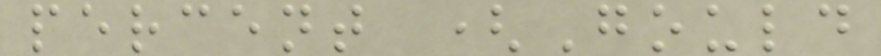percent (Gould
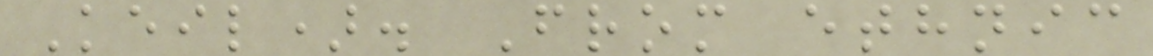Keil). From ethnic
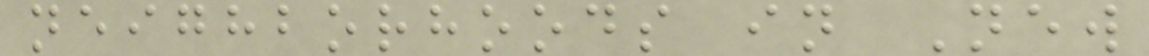neighborhoods in New
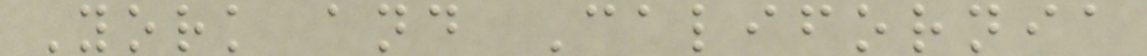York and California
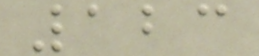123
